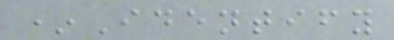*Identify
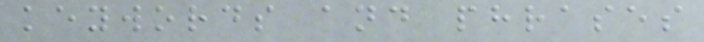keywords and phrases
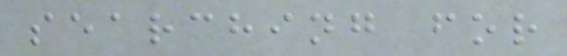searching for
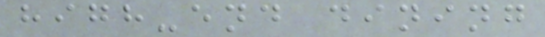high-end dining
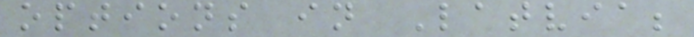options in Latvia;
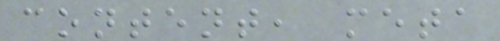content, meta
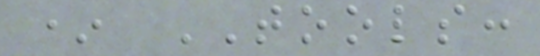* TOOLS:
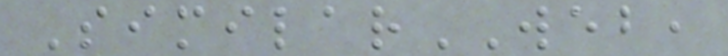SimilarWEB,
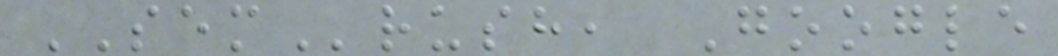SEMrush, Google
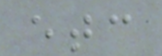etc
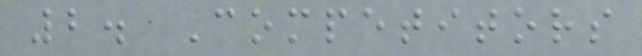2. Competitors
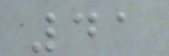41
